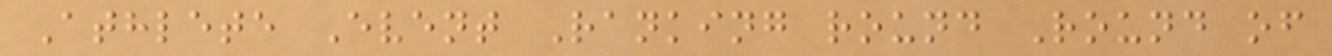Athlete Event Ranking round Round of
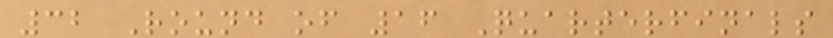32 Round of 16 Quarterfinals
